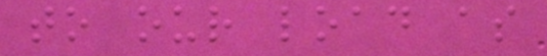to our load as
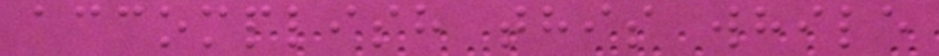accomplish this while
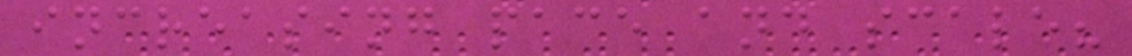increasing pace and scale?
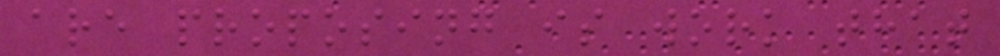are proposing is work that
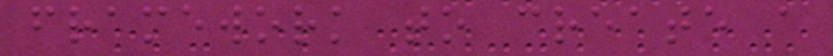framework to create a
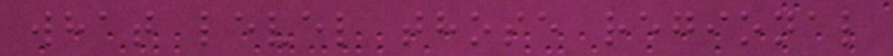what level those regional
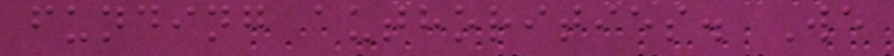funding authorities. We
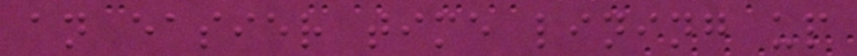an easier time lining up
